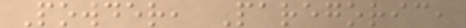Powder, Paregoric,
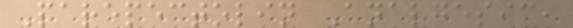Parepectolin Analgesic,
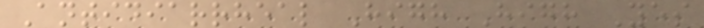Antidiarrheal High High Yes
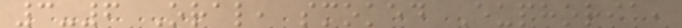3-6 Oral, smoked Euphoria,
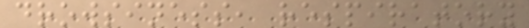drowsiness, respiratory
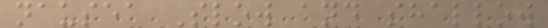nausea Slow and shallow
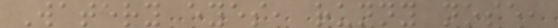Watery eyes, runny nose,
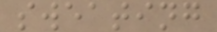sweating
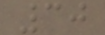30
